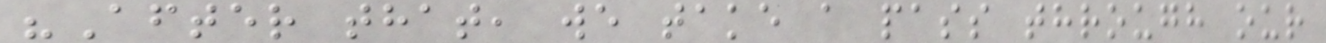"After that, we take a pass through our
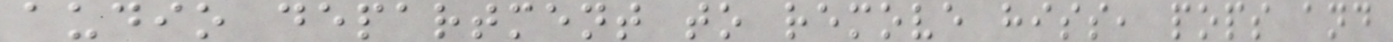audio department to remove hiss, pops and
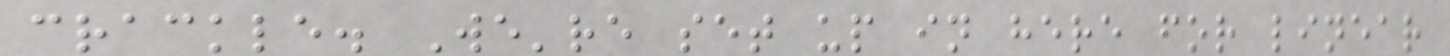crackle. We're set up in here for linear
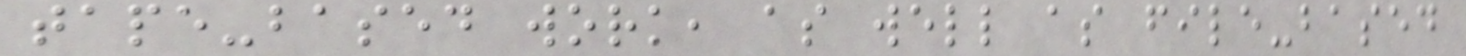tape-based work, as well as file-based
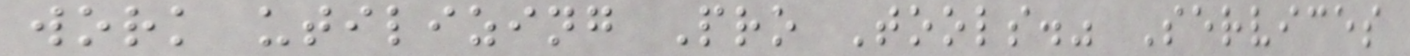work utilizing Pro Tools." Services
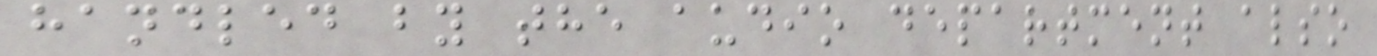handled by the audio department also
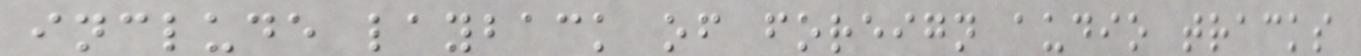include layback of foreign audio tracks
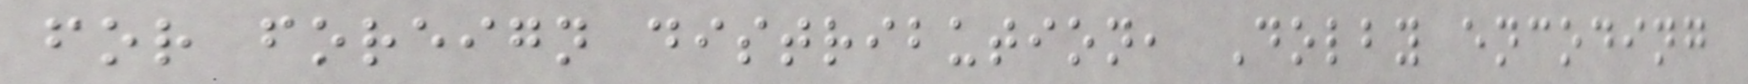for foreign distribution, Dolby encoding
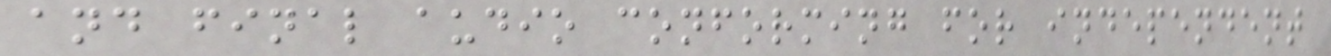and final audio conforming for independent
